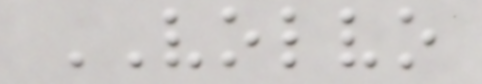VOLVO
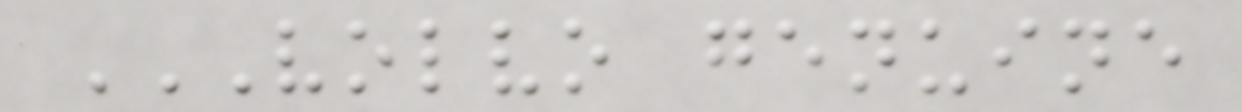VOLVO GENUINE
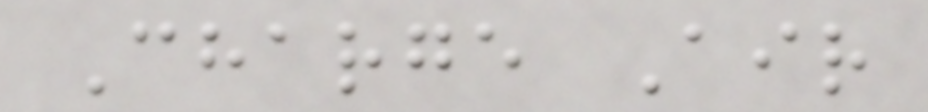Charge Air
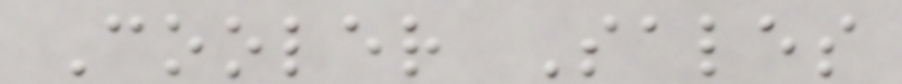Cooler Sales
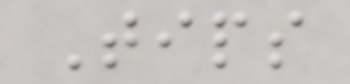Tips
